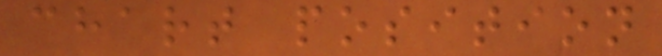chart position
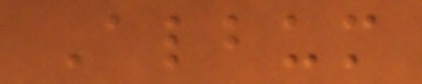Album
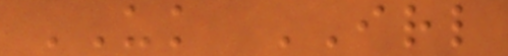UK IRL
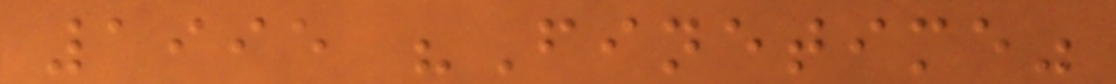1995 "Finetime"
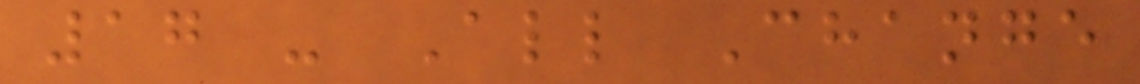17 - All Change
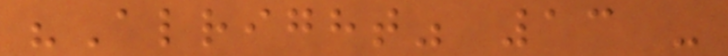"Alright" 13 -
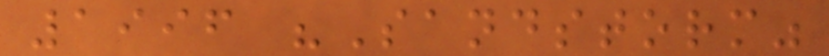1996 "Sandstorm"
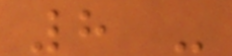8 -
